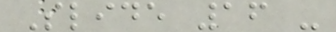Slide 16 -
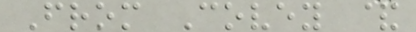From Covey &
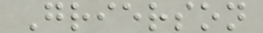Grierson
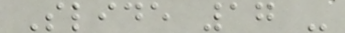Slide 17 -
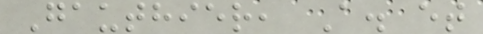Gauthier, A. et
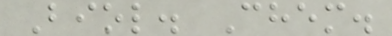Biol. Chem.
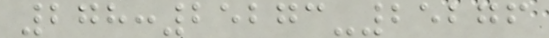278:25273-25276
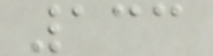133
